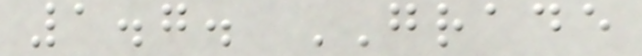1.7. GRADE
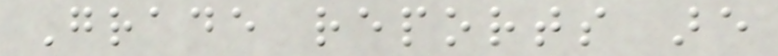Grade reports are
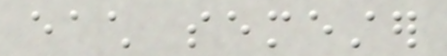each semester
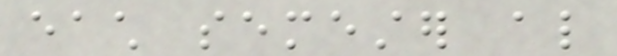each semester also
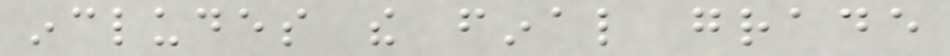includes the final grade
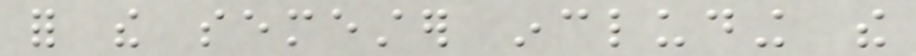for the semester including the
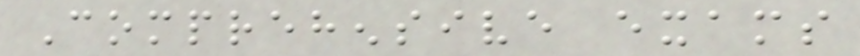Comprehensive exams
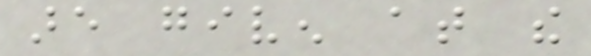are given at the
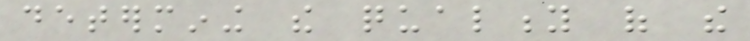determining the quality of the
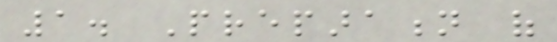1. Preparation of
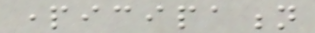participation
